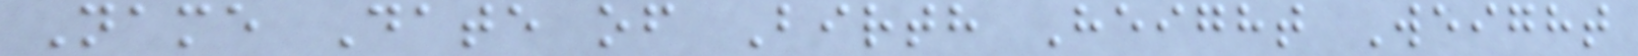Name Date of Birth Height Weight
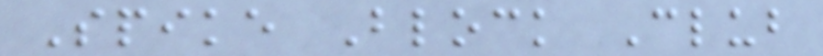Spike Block Club
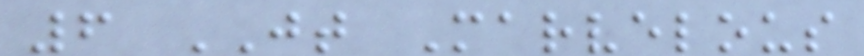6 JT Marvelous
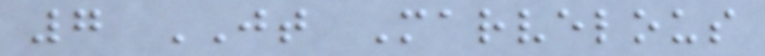7 JT Marvelous
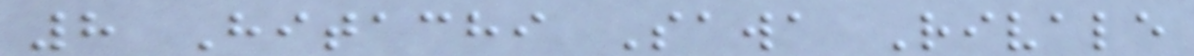8 Hitachi Sawa Rivale
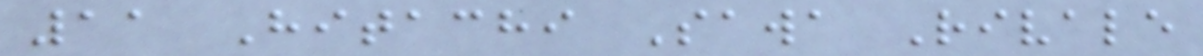11 Hitachi Sawa Rivale
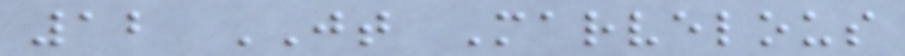12 JT Marvelous
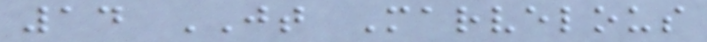14 JT Marvelous
